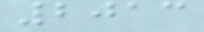2013
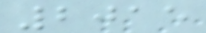2015
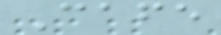Cafe
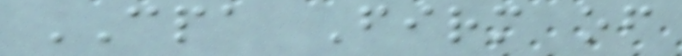CPA Firm of
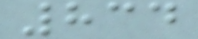834
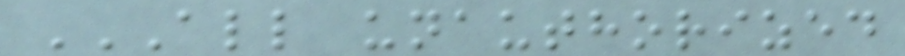ALL UNAUTHORIZED
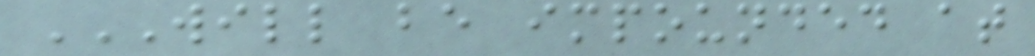WILL BE IMPOUNDED AT
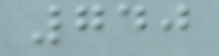740
